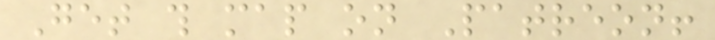Get this map on Patreon!
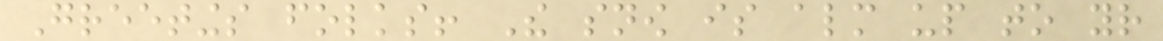Greetings folks! The snow is almost up to your
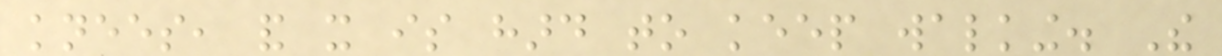knees, and it is hard to keep walking. The
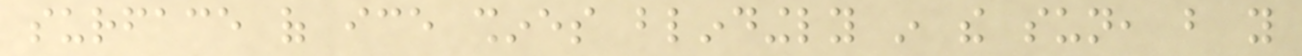surface of ice shines blindingly in the sun, but you
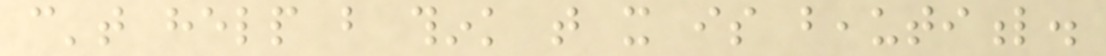can't help but think that it is beautiful.
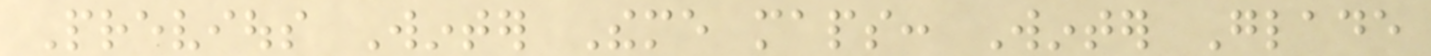Previous Winter Theme maps: Winter Glade
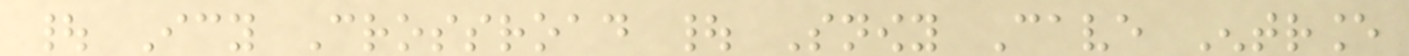| Icy Crossroad | Snowy Cave Entrance
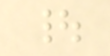|
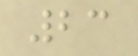23
